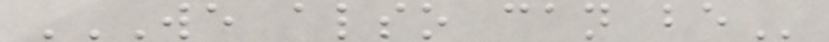WE ALSO CAN BE
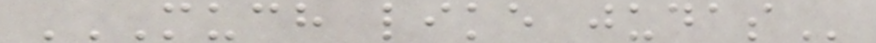MUCH LIKE JUDAS
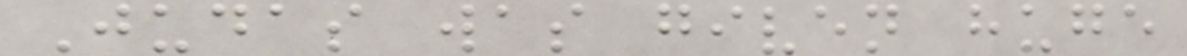Judas was given huge
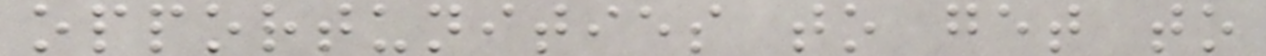opportunities to get to
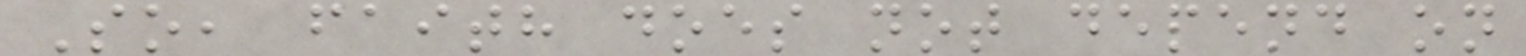So, faith does not depend on
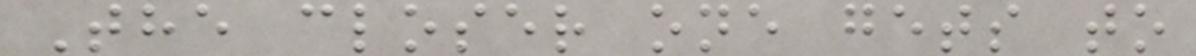The closer one gets to
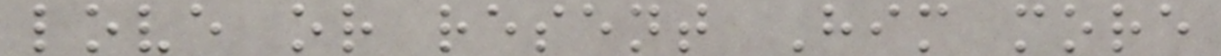love or resent Him more
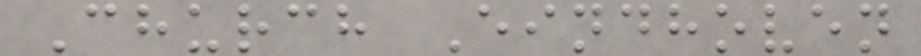Church Eindhoven
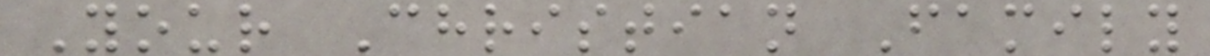Your Christian Family
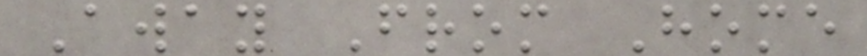Away From Home
